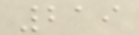219
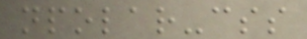npolar-css
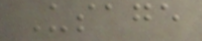Usage
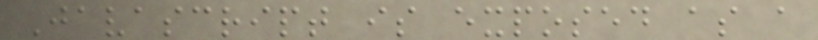Javascript is exposed as a
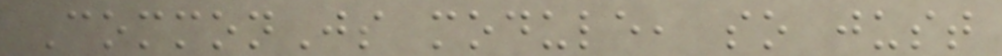CommonJs module, so just
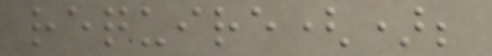require();
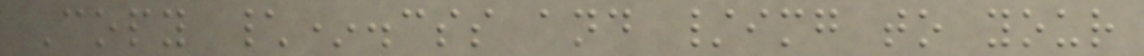Copy \*.css and /img to your
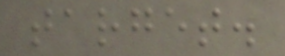target.
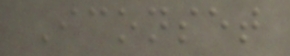Iconset
